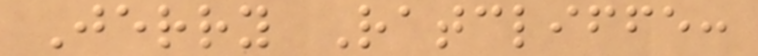Jerry Ratcliffe:
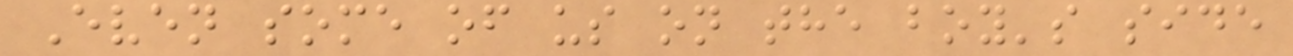Even some of us on the boy's side
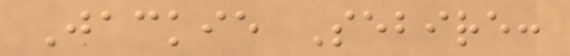Jackie Sebire:
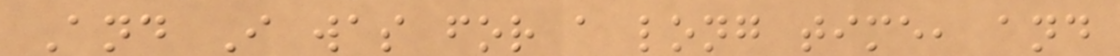And I was for a long time, and
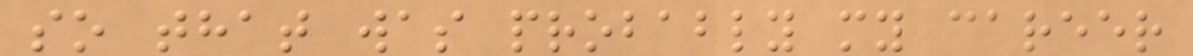so that was probably my career
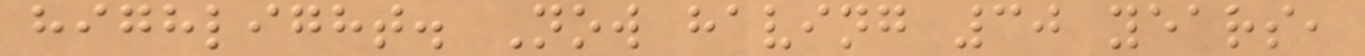highlight. Now having 30 years,
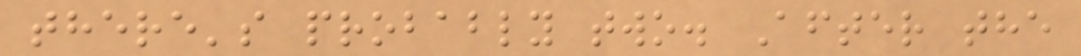there's probably two. After the
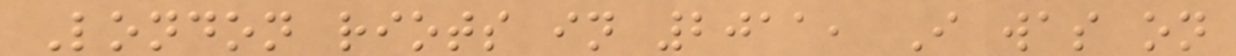London riots in 2011, I was on
